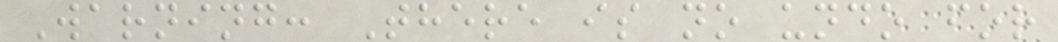Warning: There is no undo for
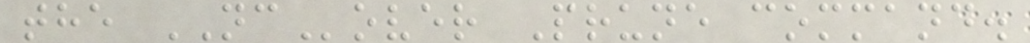the NCover Prune command.
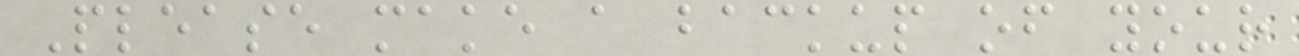Please make a backup of your
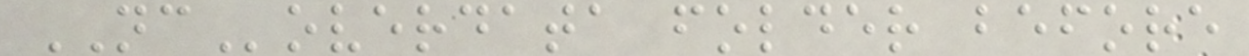NCoverdata folder before
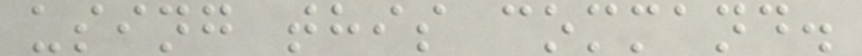using this command.
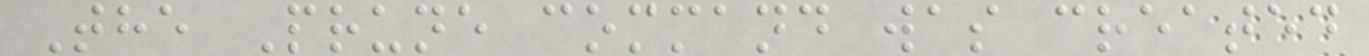The Prune command was created
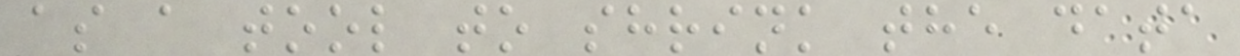as a tool to shrink the data
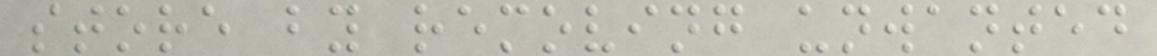store by removing unwanted
